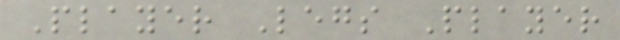Player Legs Player
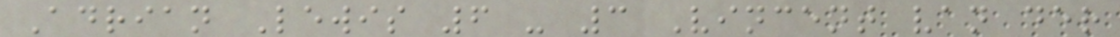Adrian Lewis 6 - 3 Vincent van der
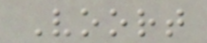Voort
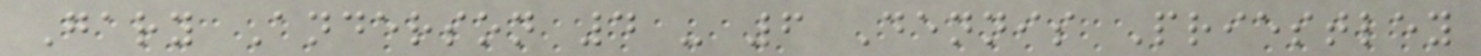Gary Anderson 4 - 6 Dennis Priestley
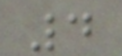4
